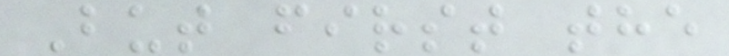But first the
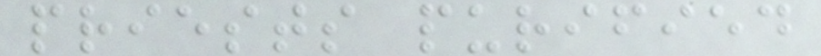priests purified
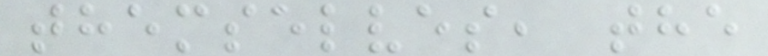themselves, the
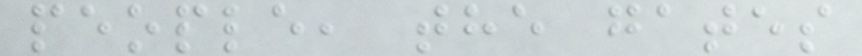people, the gates
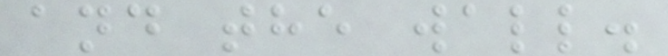and the wall.
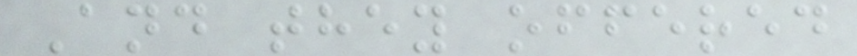And they offered
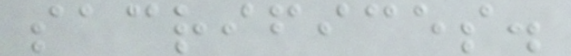sacrifices.
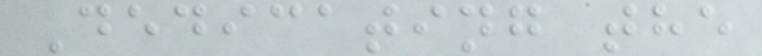Dedicating the
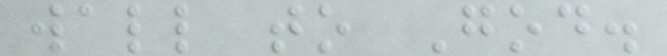wall to God.
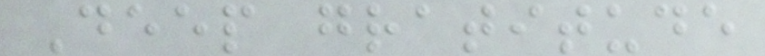Deep gratitude
